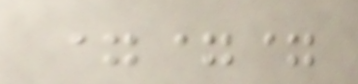===
